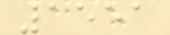1551
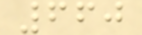660
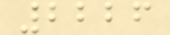2226
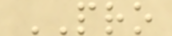PRO
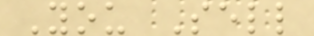You Sell
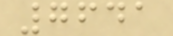7641
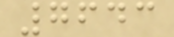7643
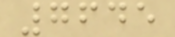7645
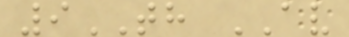9TH AV
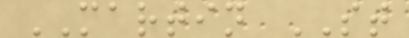MARTIN ST
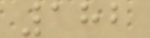182
